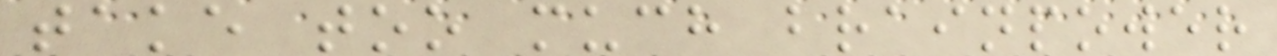take too much brainpower
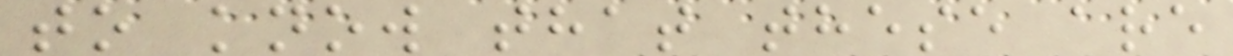to know that these are
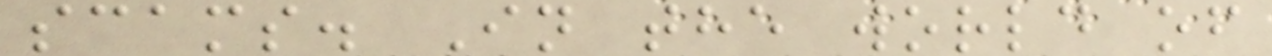scams. In the world of
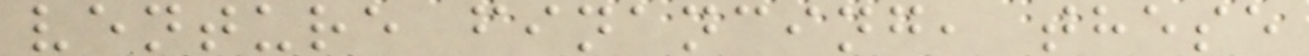venture financing, these
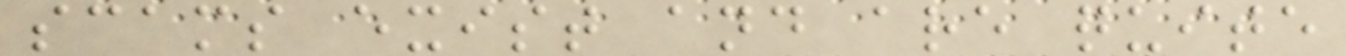scams exist and are quite
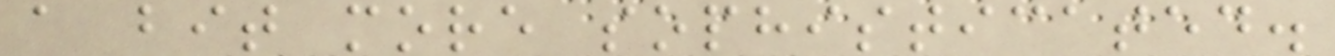a bit more sophisticated.
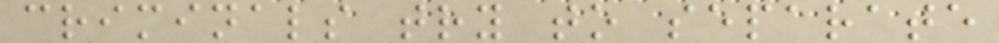criminals try to separate
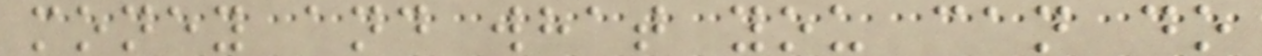money and what you can do
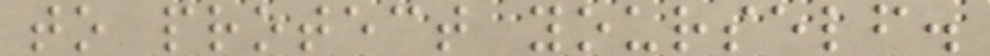to protect yourself.
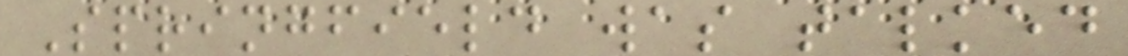Springfield was talked
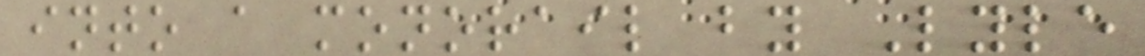into a monorail by Lyle
